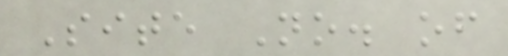Site No. of
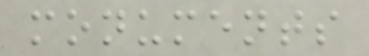monuments
